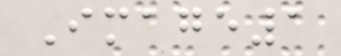Image1
